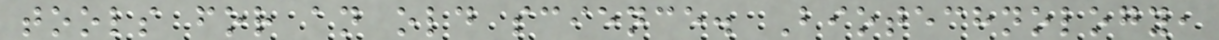tools for an old science. Biotechnology,
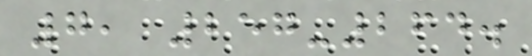7, 257-264.
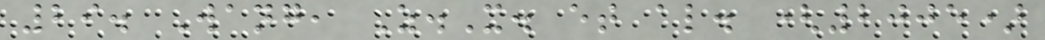29. Wang, Z.X. et al. (2005)
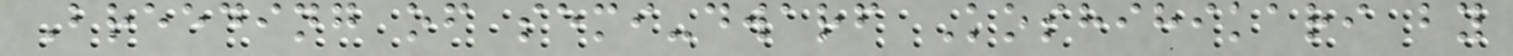Breeding of semi-dwarf Koshihikari by
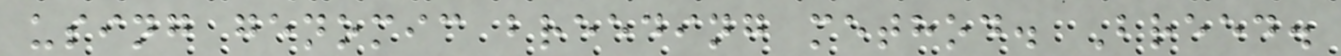using genomic breeding method. Breed.
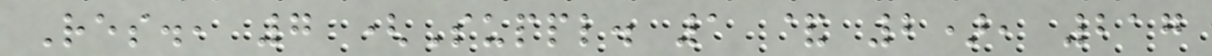Res., 7 (Suppl. 1 & 2), 217
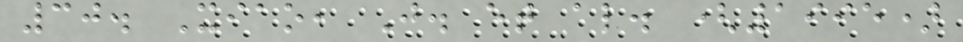30. Xiao, J. et al. (1995)
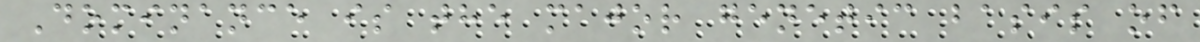Dominance is the major genetic basis of
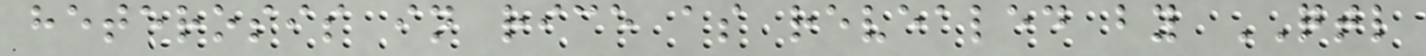heterosis in rice as revealed by QTL
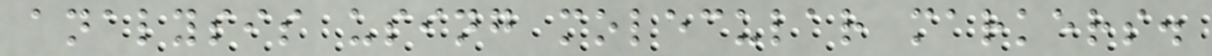analysis using molecular markers.
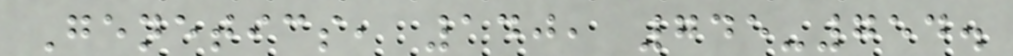Genetics, 140, 745-754.
